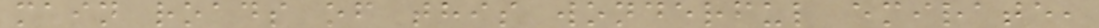main roads of this wonderful emirate,
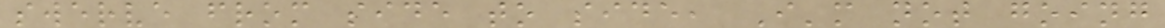swerve from side to side, I'm not going
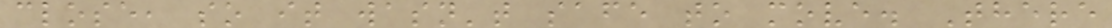close, so it wasn't safe to move. There
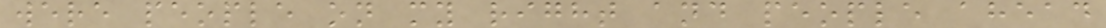were people on my right and people ahead
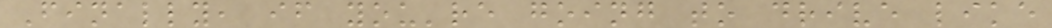Finally, if you're going to drive like
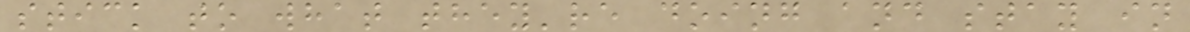stick to what they're doing and stay in
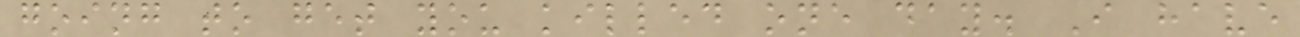going to get you killed one day. I have
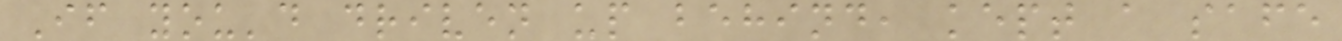If you'd driven up behind, kept a safe
